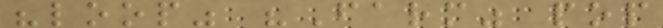"loop" "Farm" pop
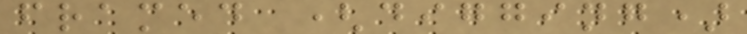framed (digging)
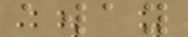away
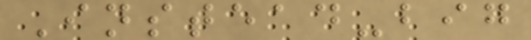Instead-big
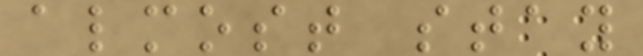almost stay
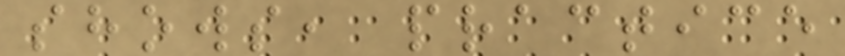shows, practice
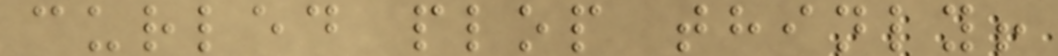curled plop thinly!
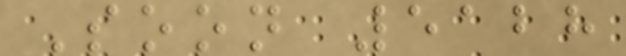Soon 5128
